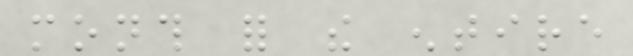month for the entire
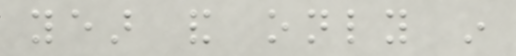year and only in
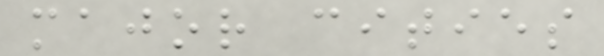major cities
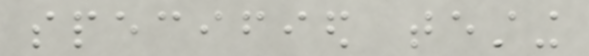specified testing
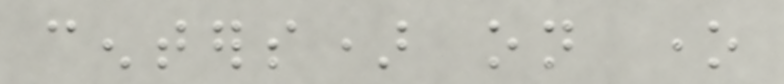centers) on one
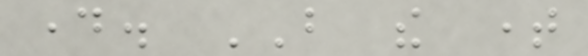day. BUT the time
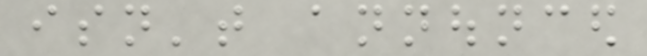isn't announced
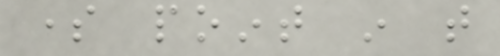some point in that
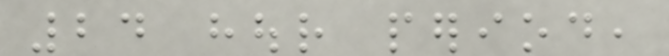24 hour period,
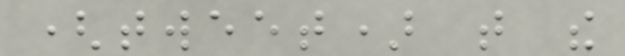(tweet) that the
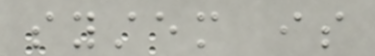system is
